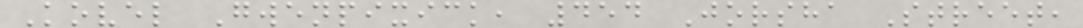Kovel Gwenpixick, 454 Jorsha Street,
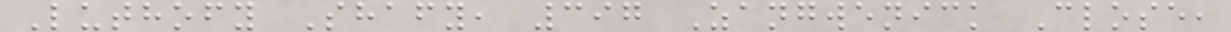Luthofy Shafy, 397 Zangwenick Close,
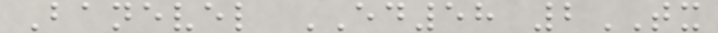Banevel ED58 2TX
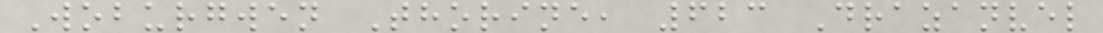Woburgwen Thorine, 623 Drazanvel
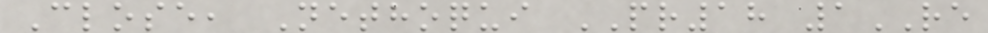Close, Nethoqui PR18 1RE
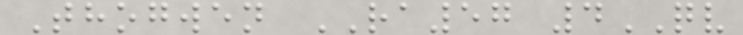Thogwen RA57 4QV
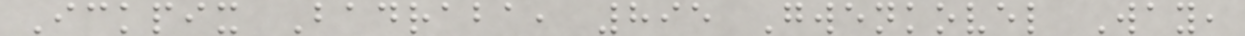Ickpix Badraba, 895 Gwenkovel Way,
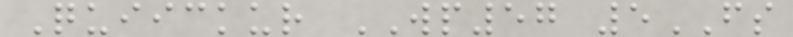Quiickur WP57 5FS
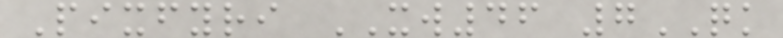Pixfyri XW46 7QK
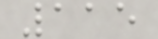115
